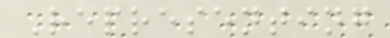Representing
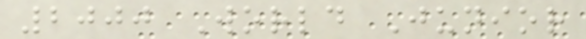2000 World Junior
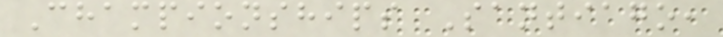Championships Santiago,
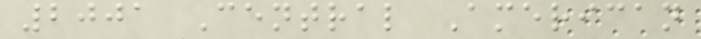2001 Central American
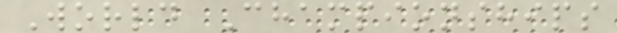World Championships
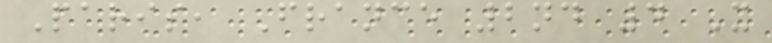Paris, France 2nd 4 X
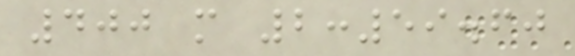400 m 2:59.60
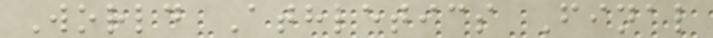World Athletics Final
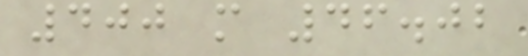400 m 46.02
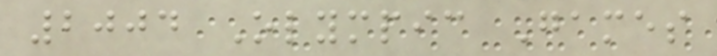2004 Olympic Games
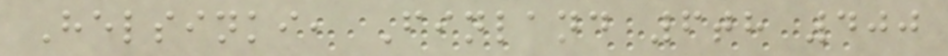Helsinki, Finland 6th 400
